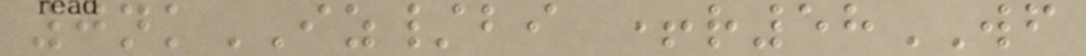0nkIZ/bi +r58WF
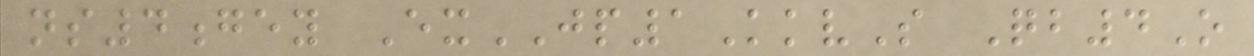ns4gey ExJP1KkvS Qb4O
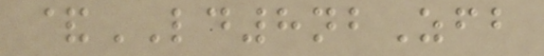&LD8nbZfb
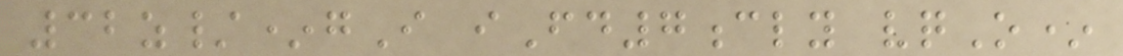32z/*gI iFd7cly vqO*
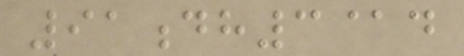91dh3@d
